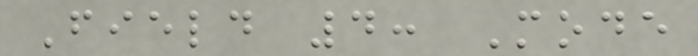Field 4: Mode
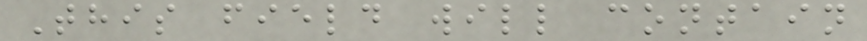This field will contain
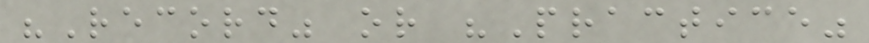"Record" or "Practice"
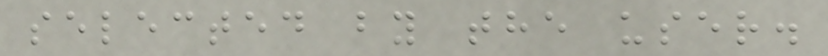selected by the user.
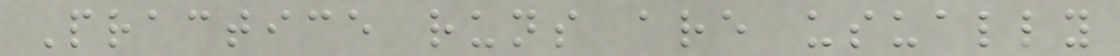Practice runs are usually
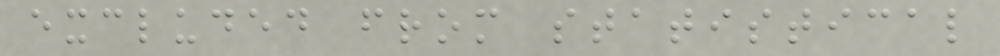excluded from statistical
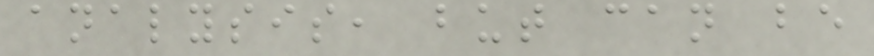analysis, but can be
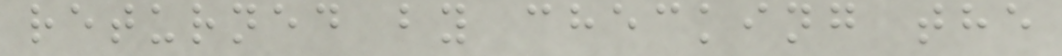returned by checking the
